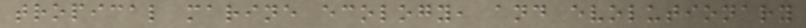tropical marine ecology, and evolutionary
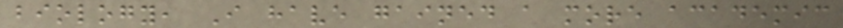biology, I have gained a more academic
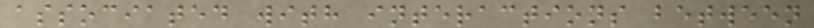associated with interactions between
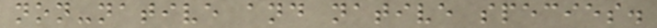non-native and native species.
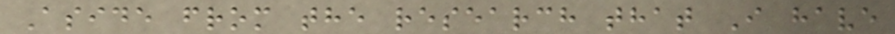Aside from the research that I have
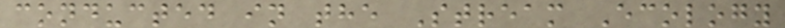conducted in the Stream Ecology
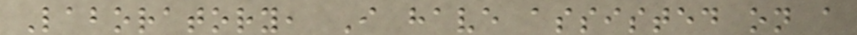Laboratory, I have assisted on a
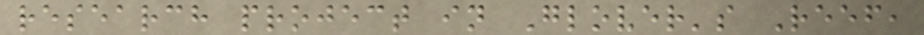research project in Glover's Reef,
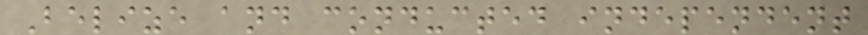Belize and conducted independent
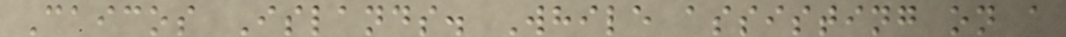Caicos Islands. While assisting on a
